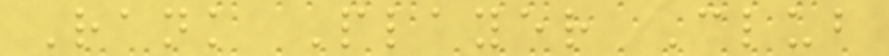Rank Player Club
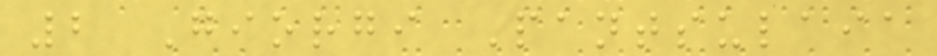2 Giorgi Pantsulaia
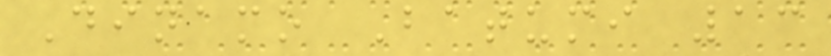Dinamo Batumi 13
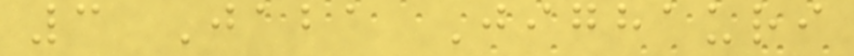3 Jaba Jighauri
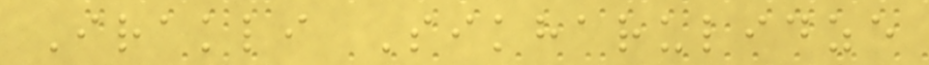Irakli Sikharulidze
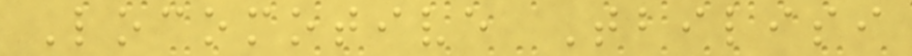Locomotive Tbilisi
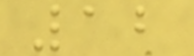12
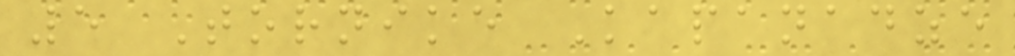5 Tornike Kapanadze
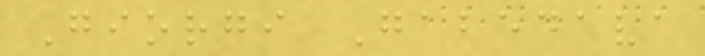Giorgi Gabedava
